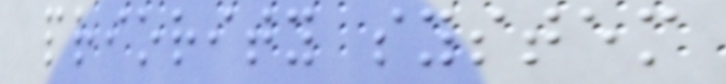priority system
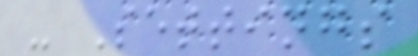- Settings
